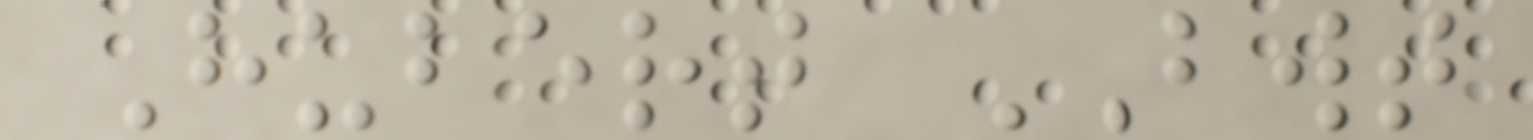Hubert BWT
